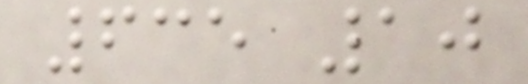635 10
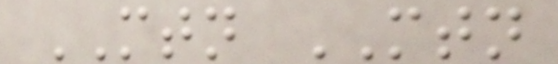MTN MTN
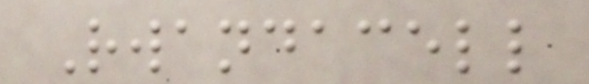Rwandacell
